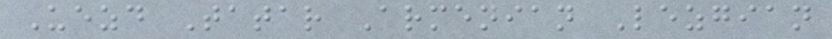Uezd Tatar Armenian Lezgian
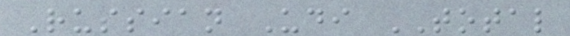Russian Udi TOTAL
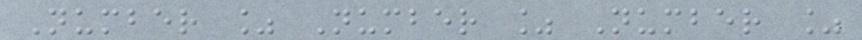Number % Number % Number %
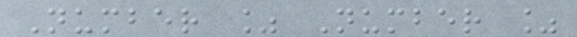Number % Number %
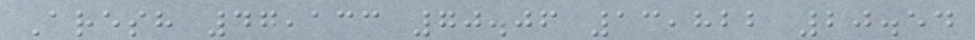Aresh 47,133 70.06 13,822 20.54
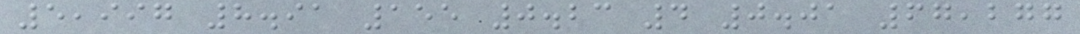5,997 8.91 155 0.23 4 0.01 67,277
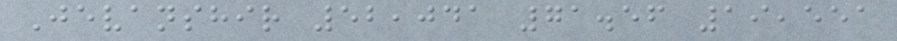Jevanshir 52,041 71.56 19,551
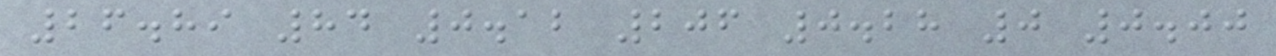26.89 84 0.12 206 0.28 0 0.00
